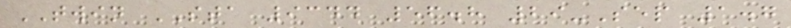TWIN STA 9344 56.8 29-Sep 1.7
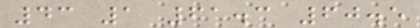43 1 61.3 60.5
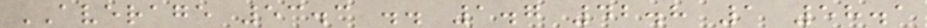AVERAGE 53.3 .. 1.7 42.8 1 58.1
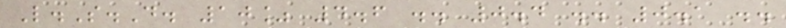L.S.D. 10% 4.6 .. 0.4 .. 0.1 ..
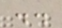..
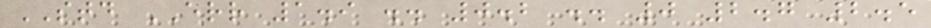STD ERR 1.9 .. 0.2 .. 0 2.7 2.5
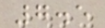7.5
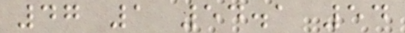47 1 54.1 54
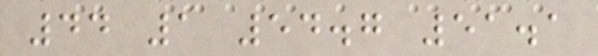44 1 54.7 51.1
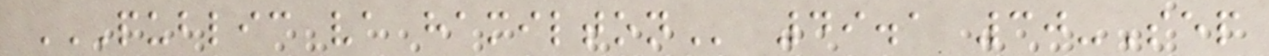PUBLIC VA HAMILTON 49.1 30-Sep
